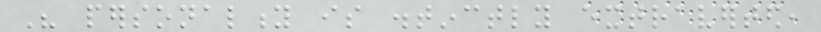His personality is distinctly extraverted,
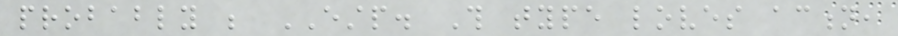probably be ESTP. This type loves action,
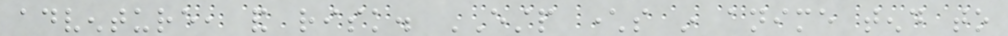adventure, and risk. ESTP characters in anime tend to
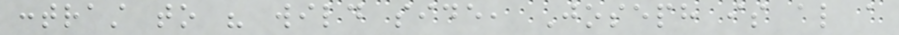contrast to his wild side, Joseph is also a
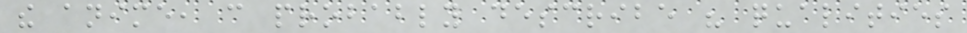the anime, can probably describe his qualities
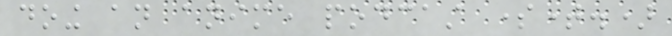doing an anime podcast sometime.)
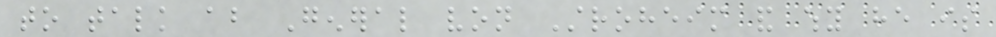to talk about General von Stroheim and why he is
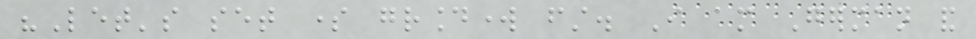"Let's set some groundwork first. I am German and
